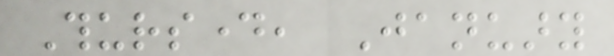Thursday, January
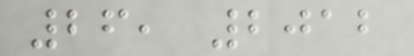26, 2012
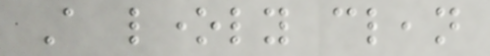A lonely clean
